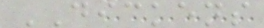DICKENS
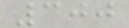300
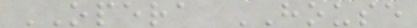OPERA HOUSE
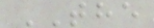THE
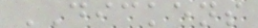DICKENS
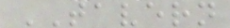TAVERN
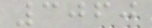3060
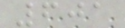601
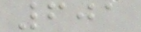601
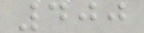400
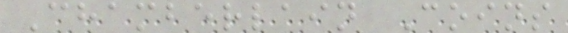Chamberlain Coins
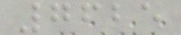7625
